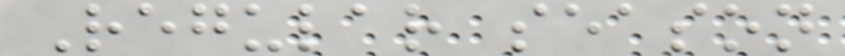Regular season
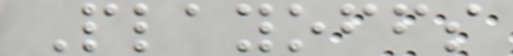Playoffs
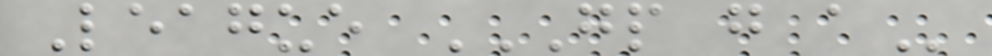League GP G A
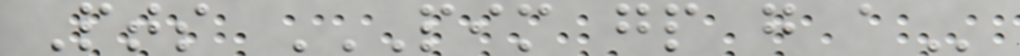Pts PIM GP G A
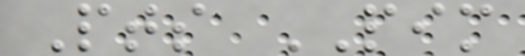Pts PIM
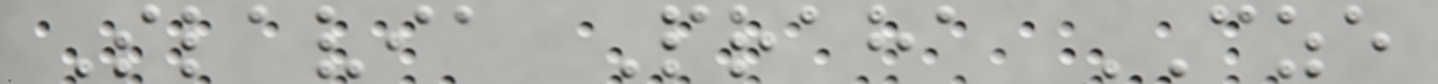Slavia Praha CZE
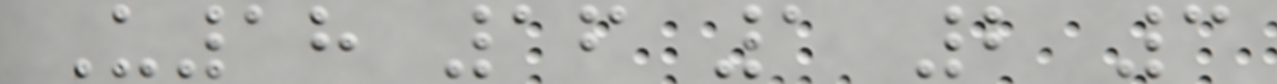U18 16 1 2 3
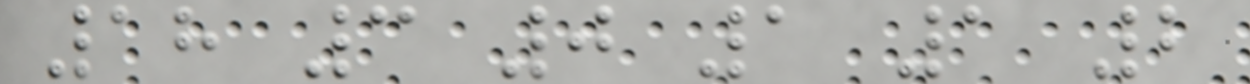18 3 0 1 1 2
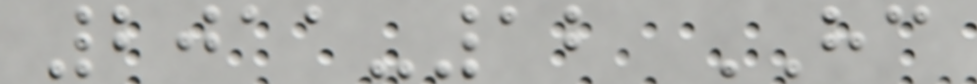2011-12 HC
